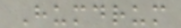Humdrum
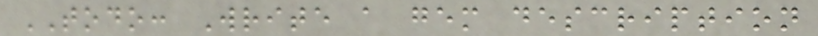TODO: Write a gem description
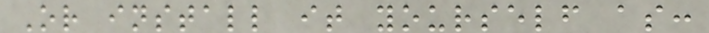Or install it yourself as:
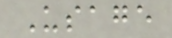Usage
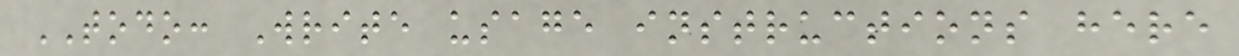TODO: Write usage instructions here
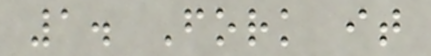1. Fork it
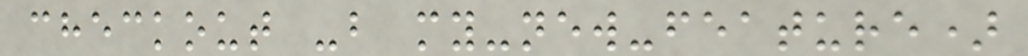checkout -b my-new-feature)
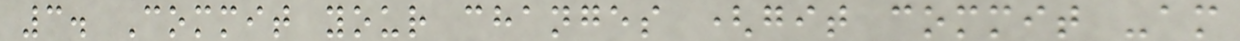3. Commit your changes (git commit -am
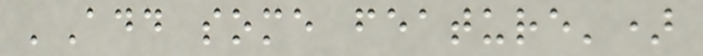'Add some feature')
